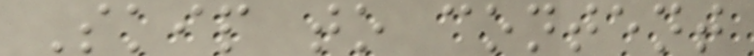Skip to content
